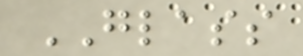GLASS
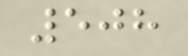508
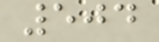504
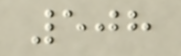508
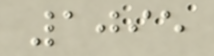1095
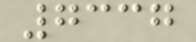7337
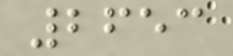2653
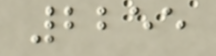2255
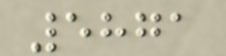5871
